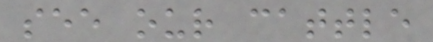see our cattle
